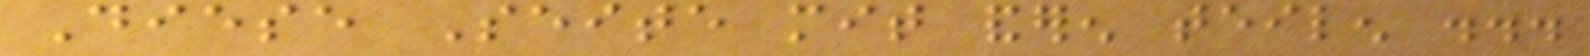Diese Seite mit anderen teilen ...
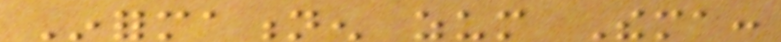Informationen zum Thema:
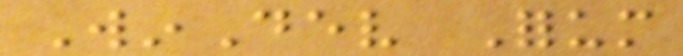WinDev Forum
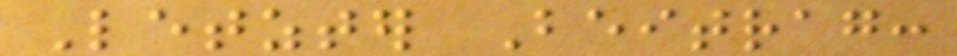Letzter Beitrag:
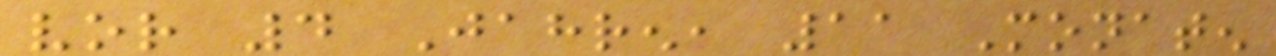vor 4 Jahren, 11 Monaten
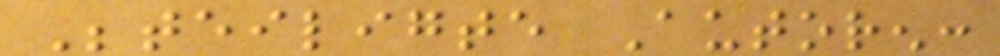Beteiligte Autoren:
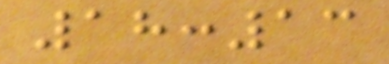18:13
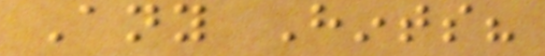Any Hints?
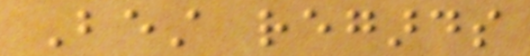Best regards
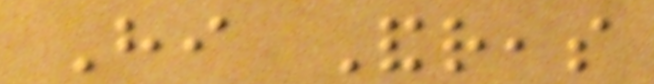Hi Andreas
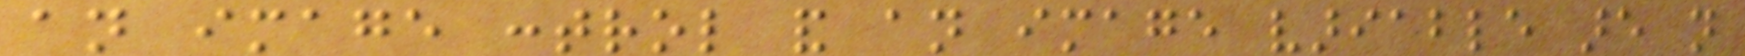an image control and an image variable are not
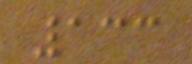133
